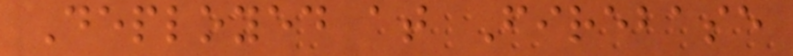Deployed at Firebase
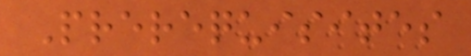Prerequisites
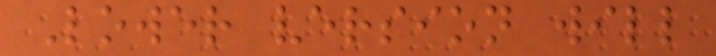Lower version will
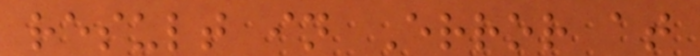result in Error at
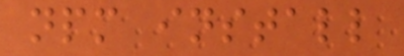npm install
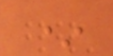*
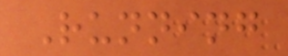Running
